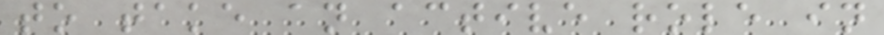to take an active role in
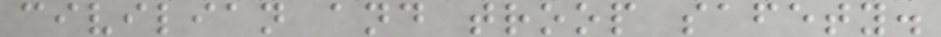civilian and troop safety.
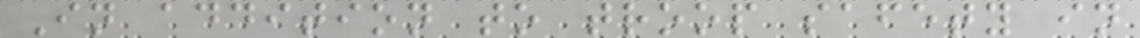In addition to troop safety in
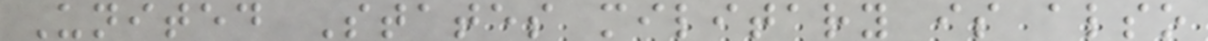United States military is also
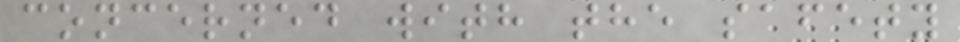concerned with the safety
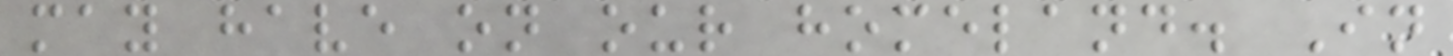may have on our homeland. In
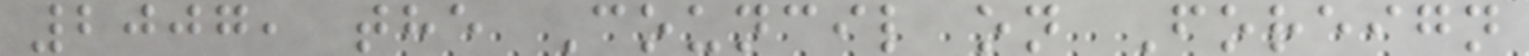2007, the Council on Foreign
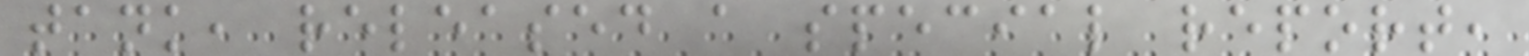tank, released a special report,
